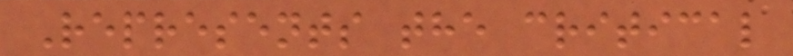Represents the critical
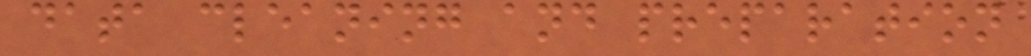data cleaning and preparation
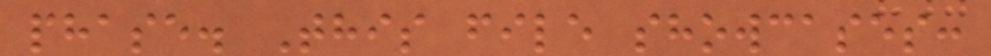phase. This file showcases:
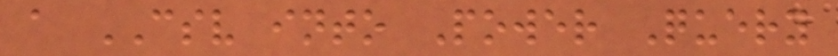a CSV into Power Query
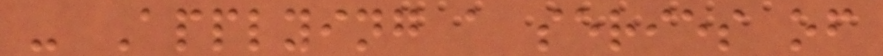- Applying a series of
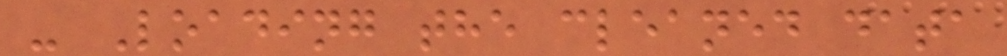- Loading the cleaned data
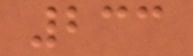233
